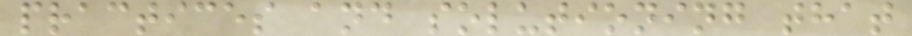practices and solutioning that
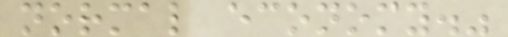normal economy."
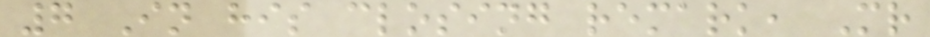7 In his closing remark, Mr
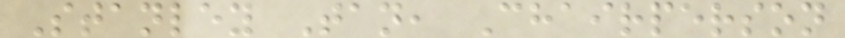Stanley Tan, Chairperson
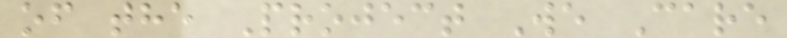of the Project We Care
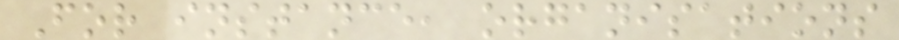For instance, organisations
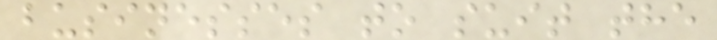businesses to suit the
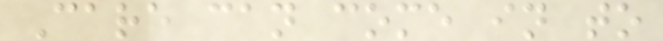Care can come in to
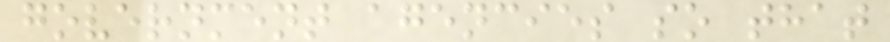government agencies so that
